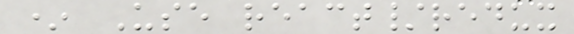* Use react/redux
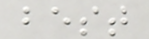best
